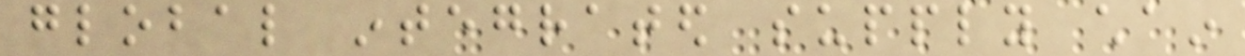global integrated supply chain
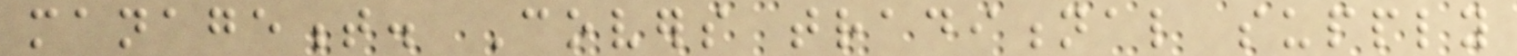management. Covers traditional supply
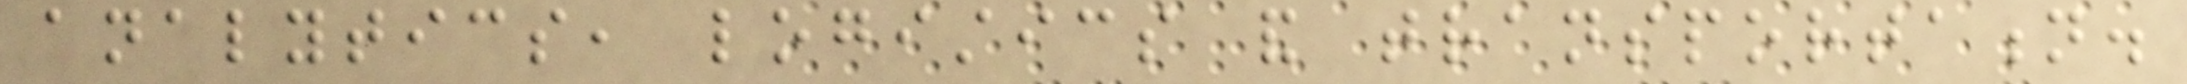analytics, logistics and transportation.
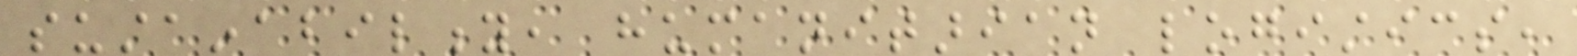sustainability, humanitarian logistics,
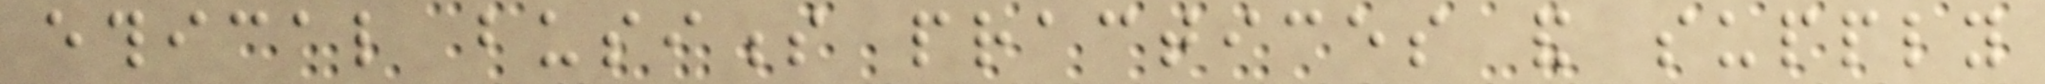ethical business practices and supply
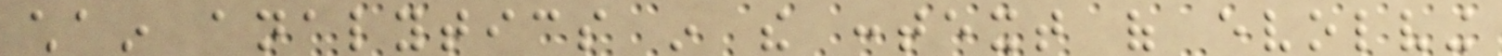chain analytics in the context of evolving
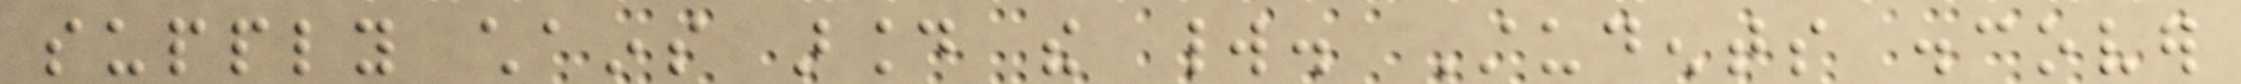supply chains around the world. Students discover
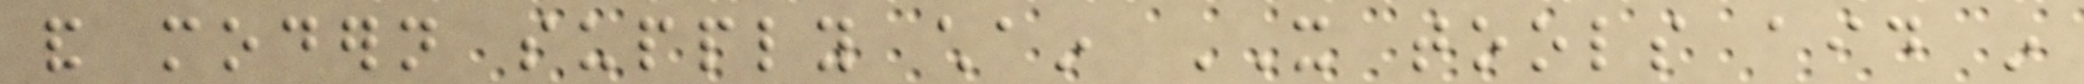and modern supply chain IT tools aid in
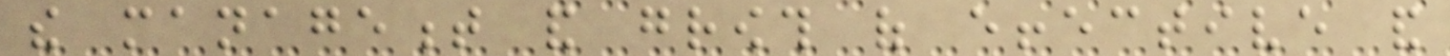the management and growth of effective and
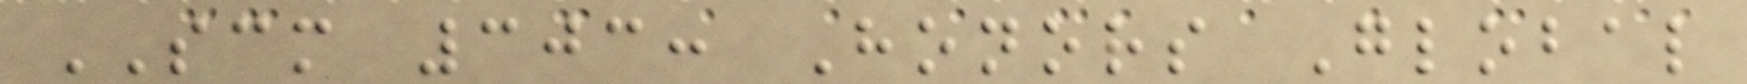SCM 303: Honors Global
